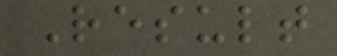Result
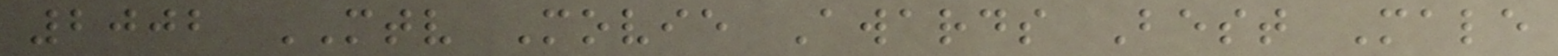2002 MTV Movie Awards Best Male
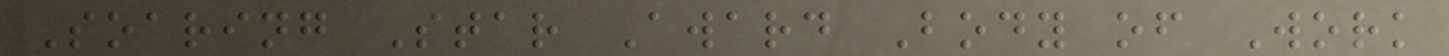Soaring Star Award Body of Work
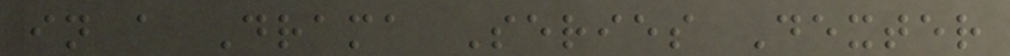in a Drama Series Dexter
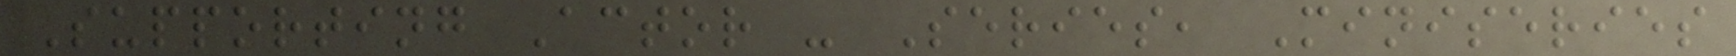Supporting Actor - Series, Miniseries
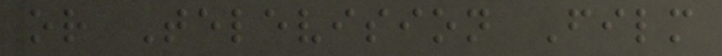or Television Film
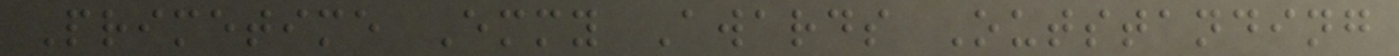Primetime Emmy Awards Outstanding
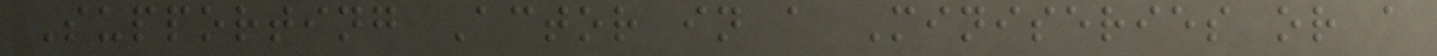Supporting Actor in a Miniseries or a
